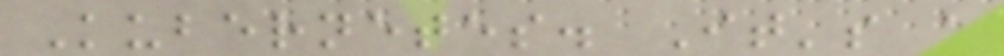Kubernetes. It's a
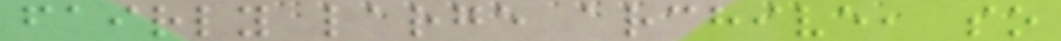fairly large archive, so
